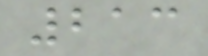213
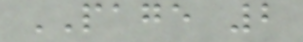PAGE 2
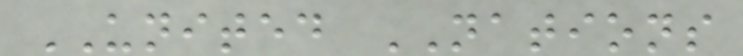UNITED NATIONS
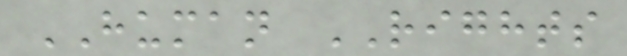HUMAN RIGHTS
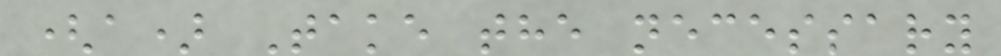(a) Take the necessary
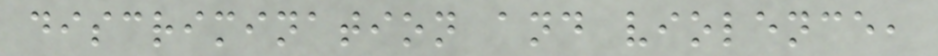discrimination and violence,
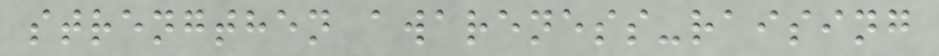strengthen awareness-raising
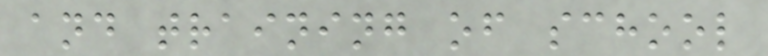and training of school
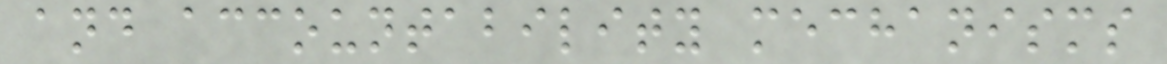and accountability mechanisms
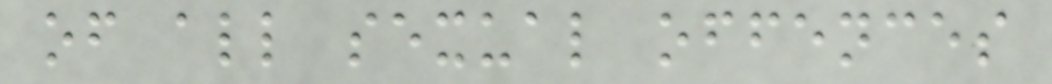of all sexual offences
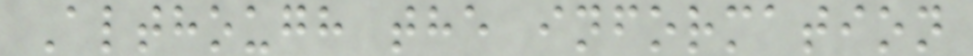Although the information
